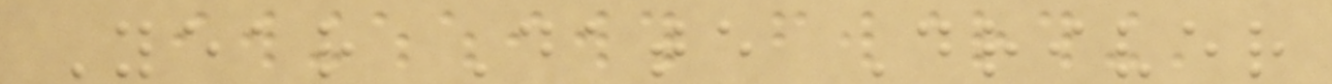Year Date Driver
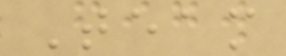Team
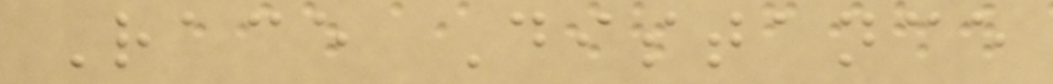Race Distance
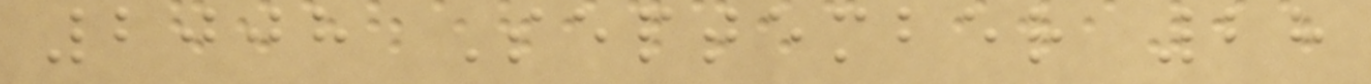2008 September 28
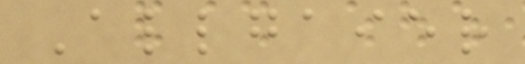Allgaier
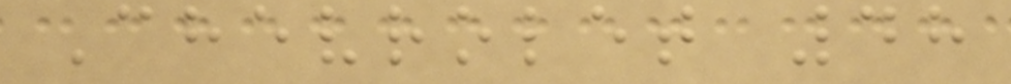Chevrolet 48
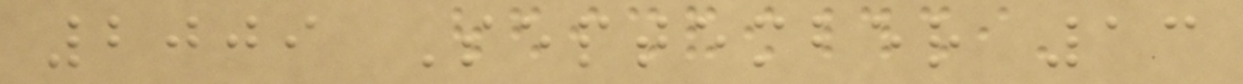2009 September 13
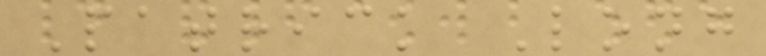Patrick Long
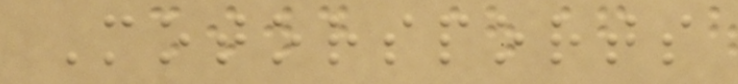Motorsports
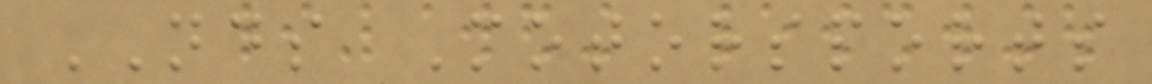NDS Motorsports
